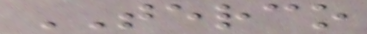TERCO
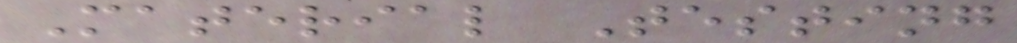Material Testing
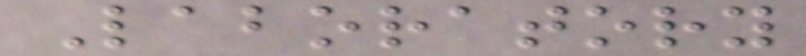Laboratory
